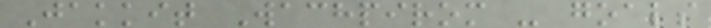Jakkit Wachpirom - goals
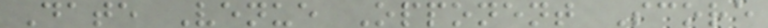Date Venue Opponent Score
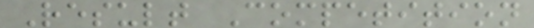Result Competition
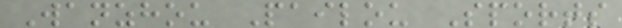Wanzhou Pailou Sports
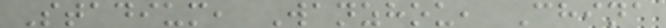Stadium, Wanzhou, China
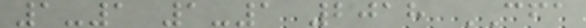1-1 1-1 2018 CFA
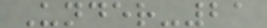Under-21
